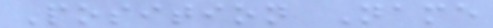Position Name
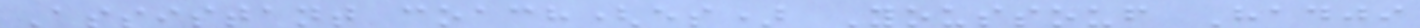Assistant coach(es) Youssouf Hadji
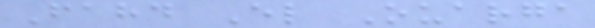Fahd El Ouarga
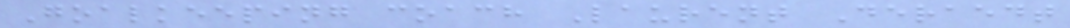Goalkeeping coach Laurent Deraedt
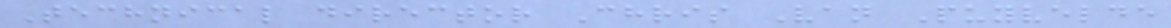Technical director Chris Van Puyvelde
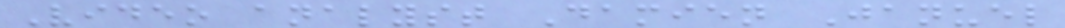Video analyst Damien Januel
